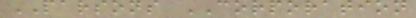PARSONS CORPORATION
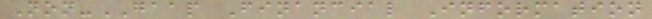Non-GAAP Financial Information
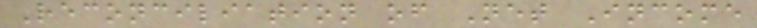Reconciliation of Net Income
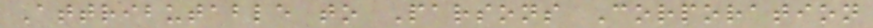Attributable to Parsons Corporation
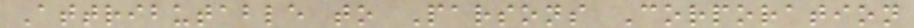Attributable to Parsons Corporation
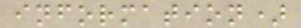information)
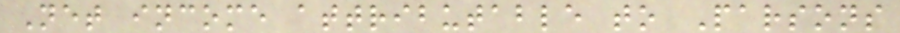Net income attributable to Parsons
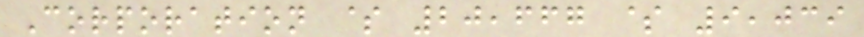Corporation $ 20,667 $ 9,039
